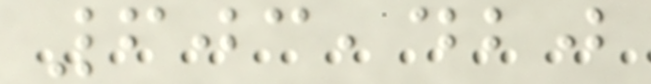603,420
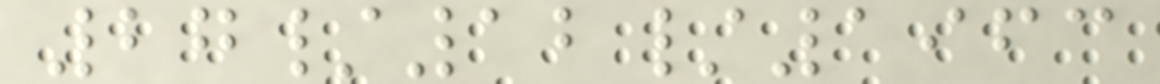27/12/1963
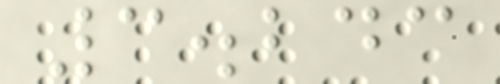3.243
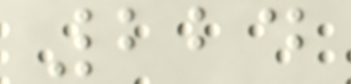224
